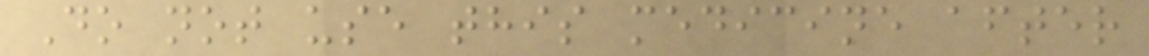Do not use this medicine after
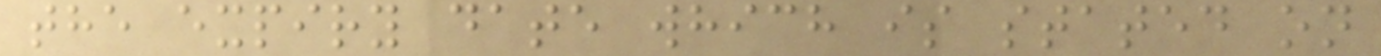the expiry date which is stated on
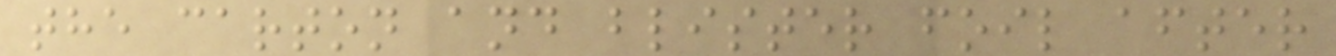the carton and blister foil after
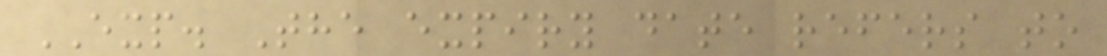EXP. The expiry date refers to
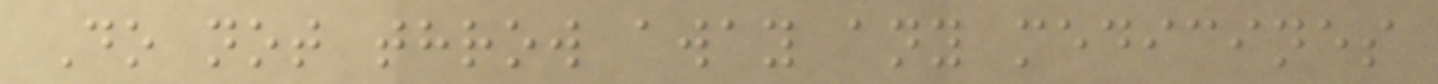Do not throw away any medicines
